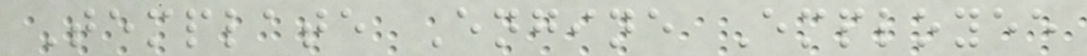Template Engine Employee
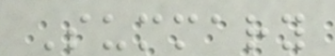Summary
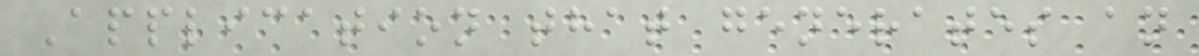Application that generates an
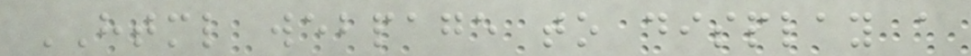HTML webpage to display a
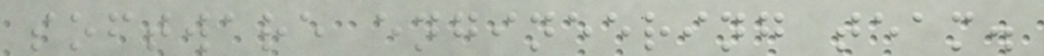software engineering team.
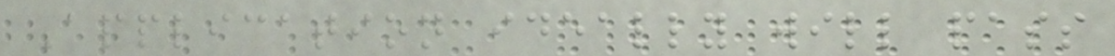Application ideally will pass
